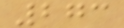273
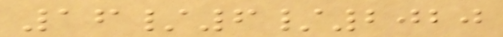16/6/2020
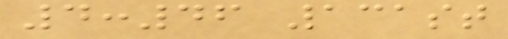4:46 131st
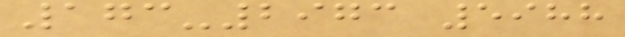173-2973 5988
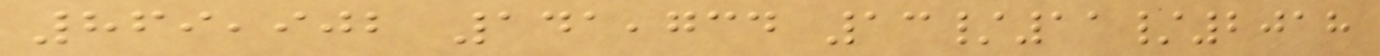869,902 141,734 13/11/2018
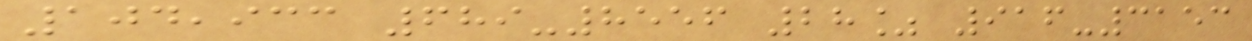104,933 689-8556 28% 916-3153
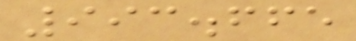993.665
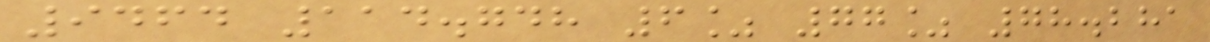9464 114.748 6% 77% 78.281
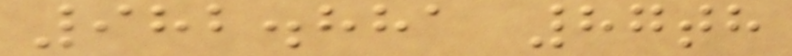982.881 87th
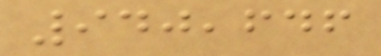940,646
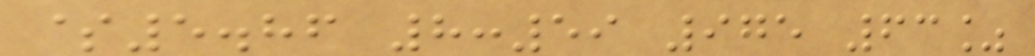$5.86 8:59 975 63%
